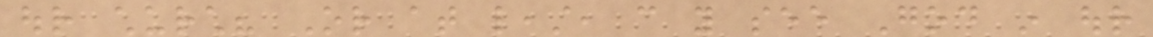our church? Or at least, can you see God in our
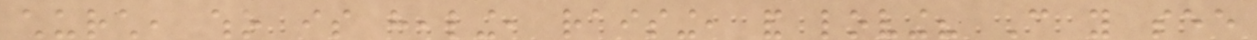church, who is healing, raising, and loving? Can you see
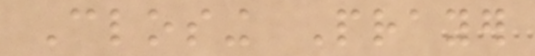Closing Prayer
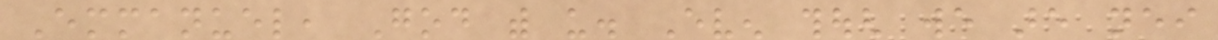Emmanuel, God with us. Even though we are neither
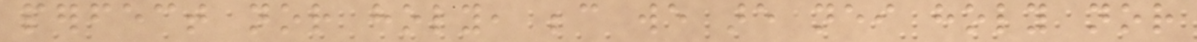perfect nor holy, because we are neither holy nor
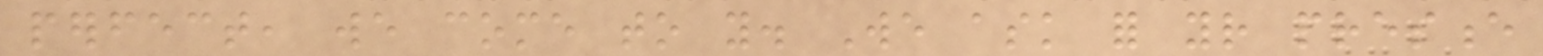perfect, we come to you. We ask for your presence
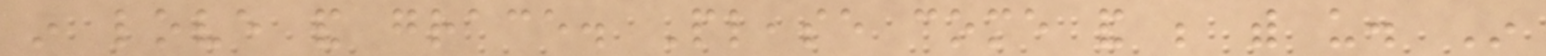in love and grace. Please come and be with us. In
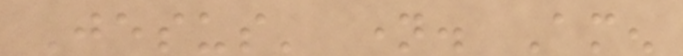Jesus' name. Amen
